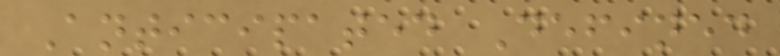Anticipated Defined
